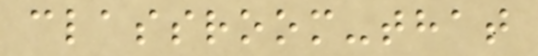classroom-that
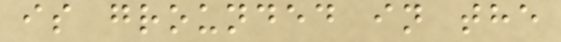is grounded in the
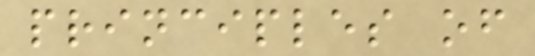principles of
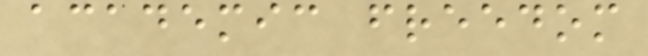academic freedom
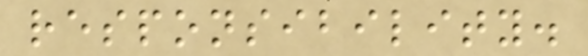responsibility.
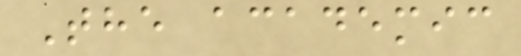The academic
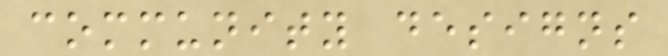community designs
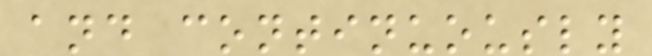and continuously
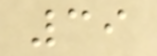39
